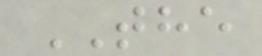THE
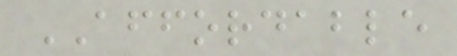AFFORDABLE
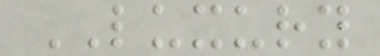LUXURY
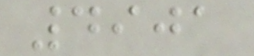4901
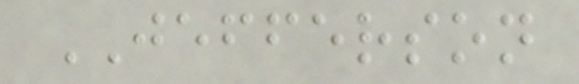JEFFERSON
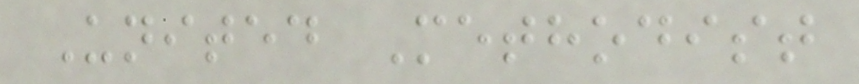United Methodist
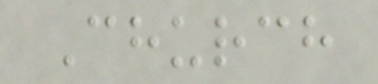Church
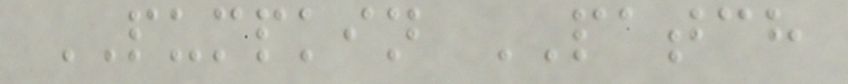PUMPKIN PATCH
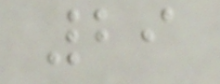29
